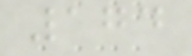174
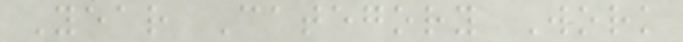Year Category Work
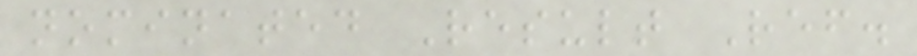nominated Result Ref.
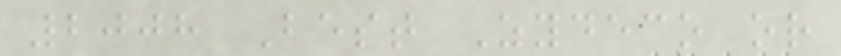2008 Best Zydeco or
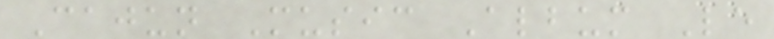Cajun Music Album Le
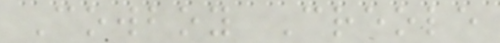Cowboy Creole
